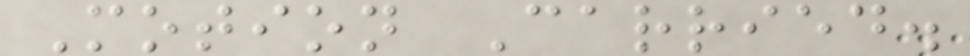Motion Carried.
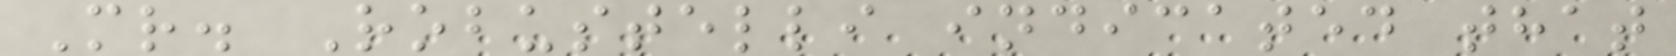Mr. Robustelli indicated that
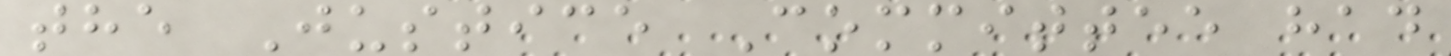the Justice Committee had
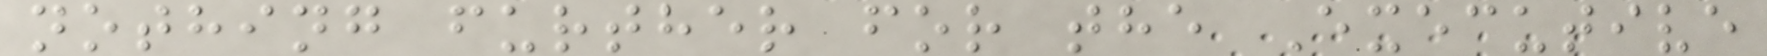nothing further for the Executive
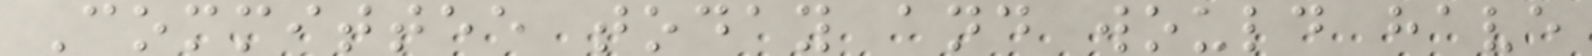Committee today and would have
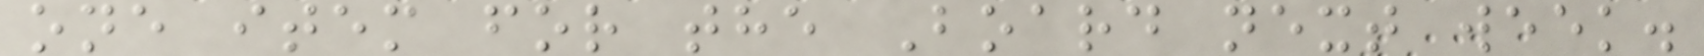one item for the Board next week.
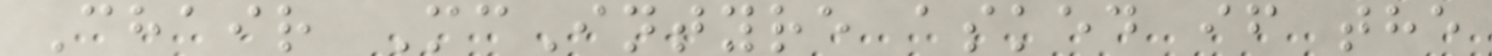Chair McIntyre asked if the
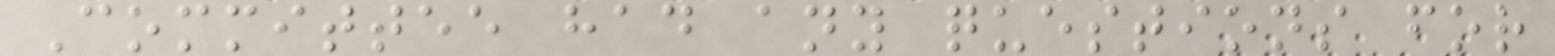Committee had any questions for
